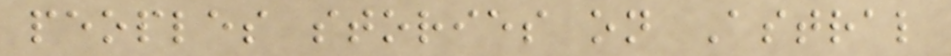peoples stories on Astral
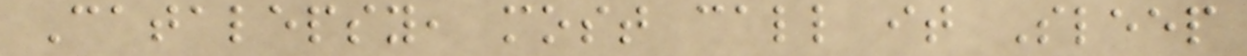Catalepsy, most call it Sleep
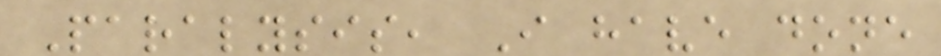Paralysis, I have done
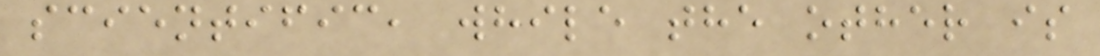scientific, while the other is
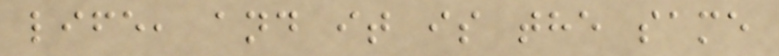life, and it is the same
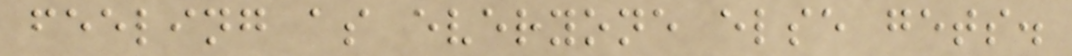feeling as everyone else gets.
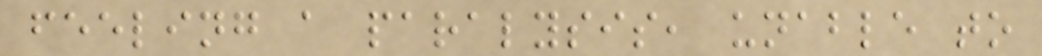feeling a paralysis, unable to
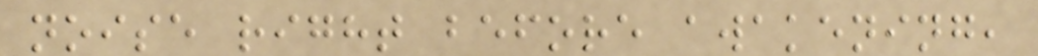noise right before awakening,
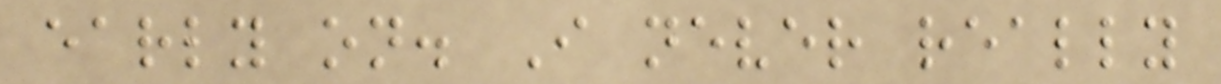early on. I never really
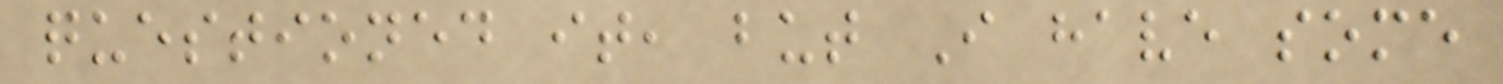questioned it, but I have some
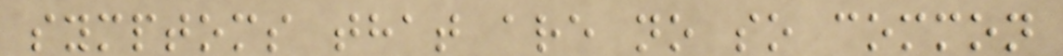symptoms that are no so common
